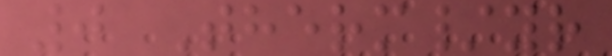0 Therm/yr
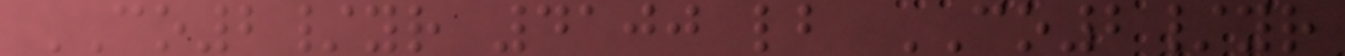CO2/yr 4100 lb CO2/yr
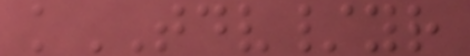kTDV/yr
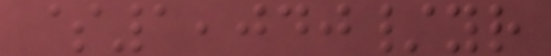$1,040/yr
